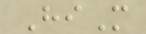HiM
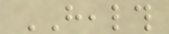HEALTH
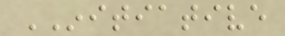INITIATIVE
